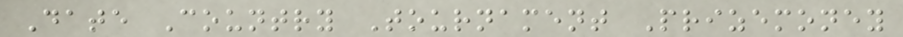Date Country Tournament Prizemoney
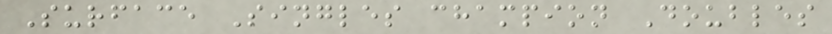Surface Singles champion Doubles
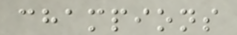champions
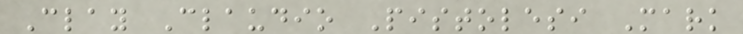Clay Claudio Pistolesi Mark
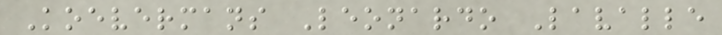Koevermans Leonardo Lavalle
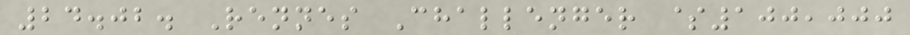24.02. Rennes Challenger $100,000
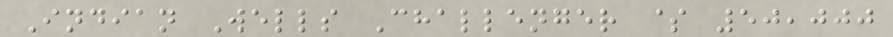Indian Wells Challenger $ 50,000
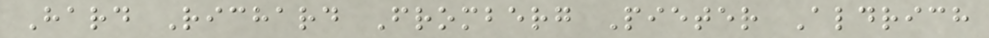Hard Richard Fromberg Pieter Aldrich
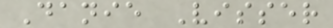Danie Visser
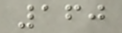160
